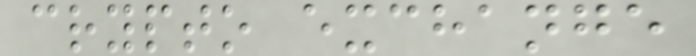crypto exchange
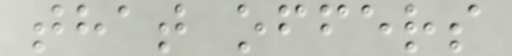that offers
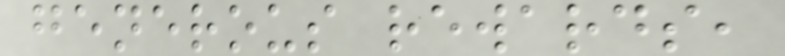generous rewards,
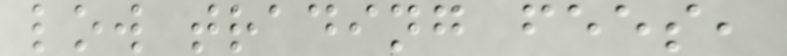low trading fees,
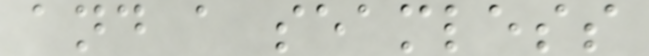and a seamless
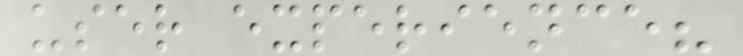user experience?
